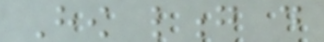How long do
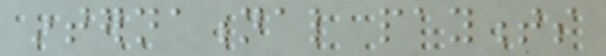international payments
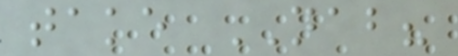take NAB?
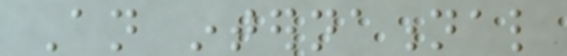An international
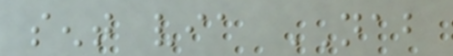sent via NAB
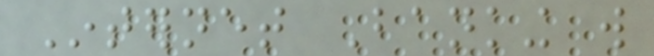Internet Banking will
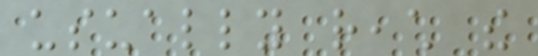usually reach the
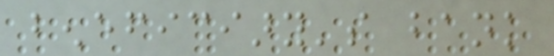beneficiary's bank
